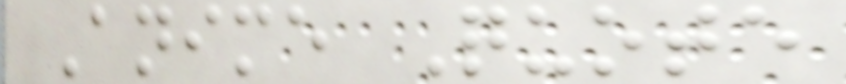Anime Quote
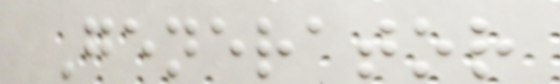Generator
